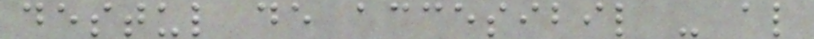destul de accesibil - al
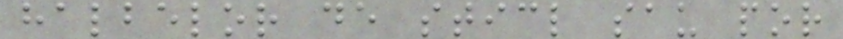halbelor de sticl sau por
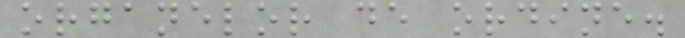organelor de ordine.
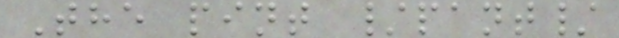The pint /pant/
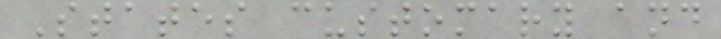States customary and
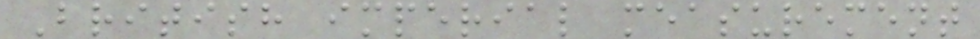British imperial measurement
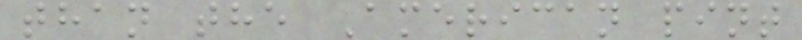than the American pint
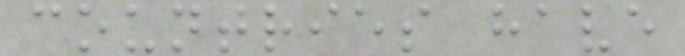countries have
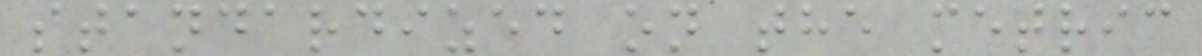standardized on the metric
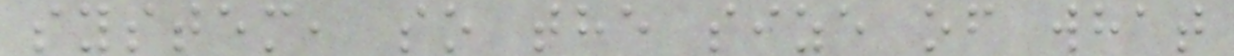system, so the size of what
